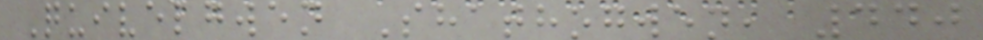Quivelgwen Shathogwen, 440
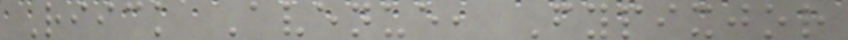Riick Avenue, Fypixjor
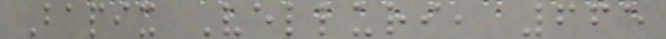Bapix Velluri, 665
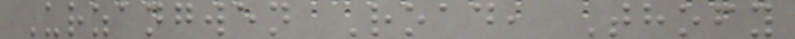Urzangwen Road, Thofy
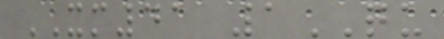XM41 1QU
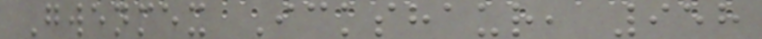Gwenmex Ickshaur, 958
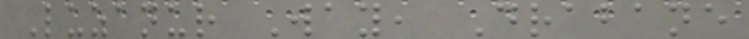Luzanur Way, Drabane
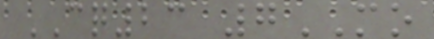CQ23 7MO
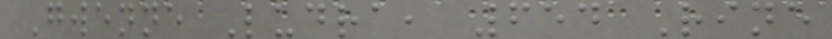Gwenne Ludra, 654 Rine
